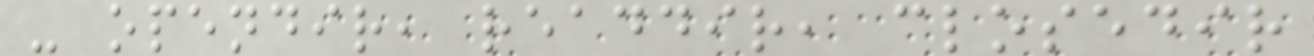- opendir, readdir, closedir
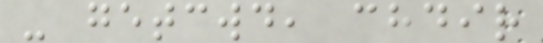- getcwd, chdir
